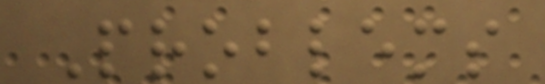Problems
